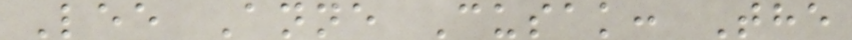Lee Anne Cusak: The
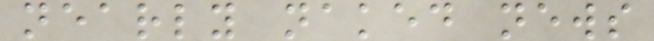nearly naked news
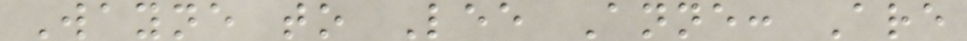Wayne to Lee Anne: Are
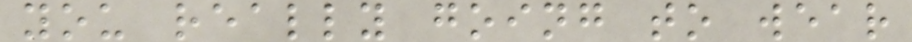you really going to wear
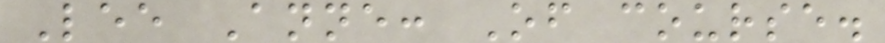Lee Anne: Of course.
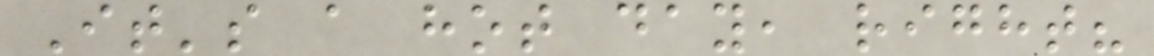It's a hot day, right?
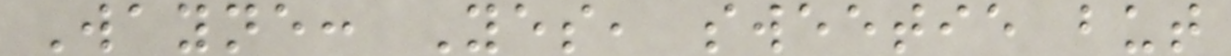Wayne: Yes, sweetie but
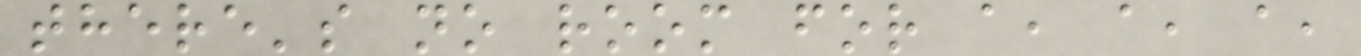there's no room for a, a, a,
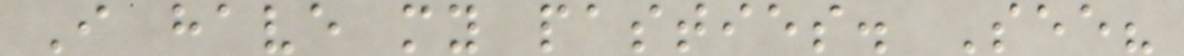I have my pasties. See?
